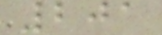201
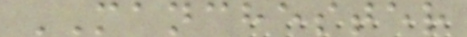MANCHESTER
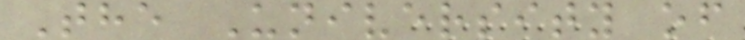The University of
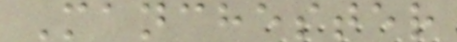Manchester
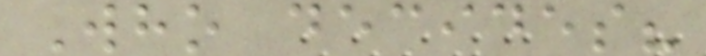Who decides?
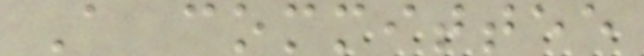A committee
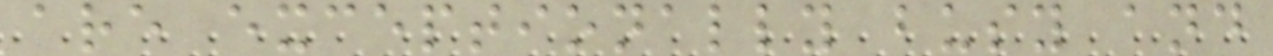are exceptionally busy and
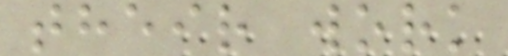their work
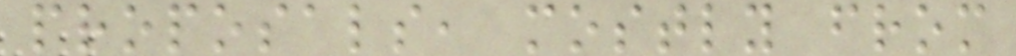proposals, mostly from
